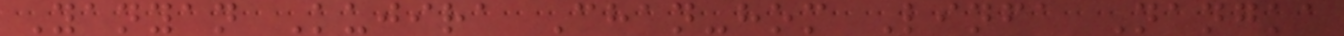Yanyan Kujira Chan-hom Linfa Nangka
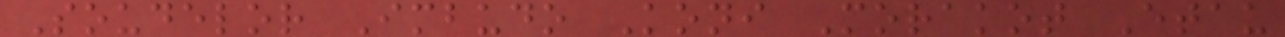Soudelor Imbudo Koni Morakot Etau
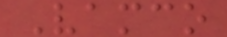Vamco
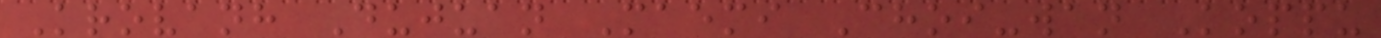Krovanh Dujuan Maemi Choi-wan Koppu
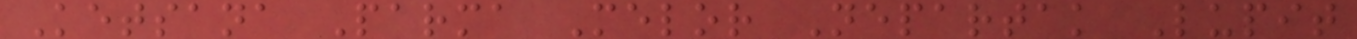Ketsana Parma Melor Nepartak Lupit
